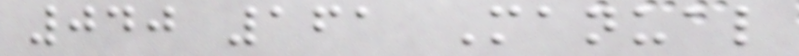040 161 Manual
